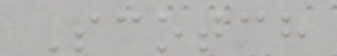Scotch
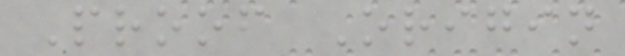Proof Origin
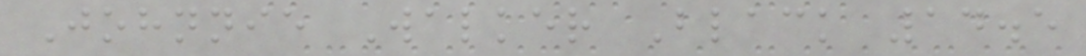Johnnie Walker Black 14.5
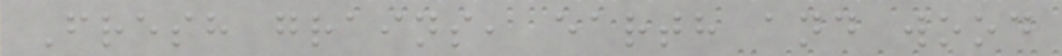Fresh grains, earth and wood
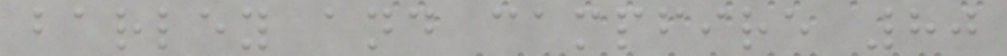barley and campfire 80
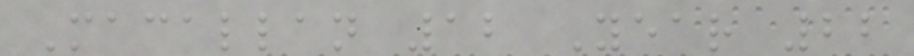Macallan 12 Year 22
